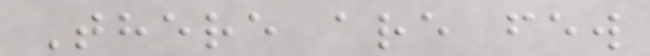There are few
